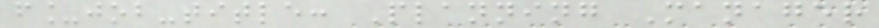f_job-title: Planning Manager
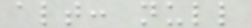alt: null
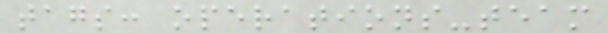tags: operations-team
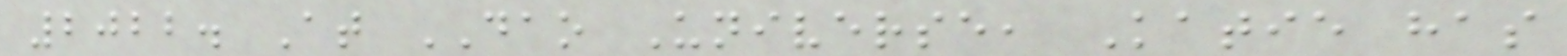2022. At DAO Universe, Katie has
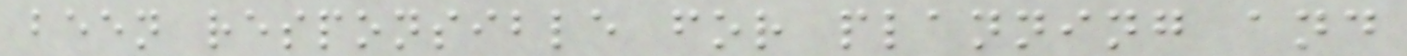been responsible for planning and
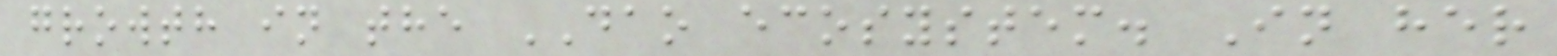growth in the DAO ecosystem. In her
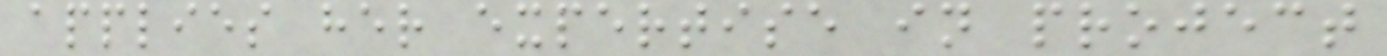applies her expertise in project
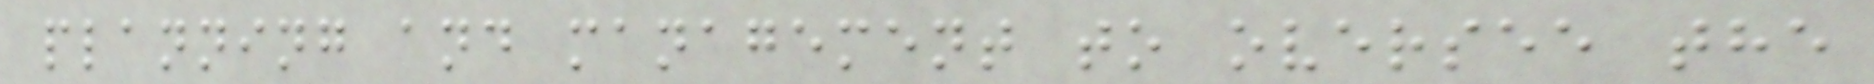planning and management to oversee the
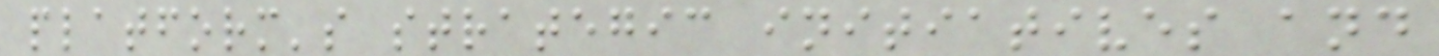platform's strategic initiatives and
